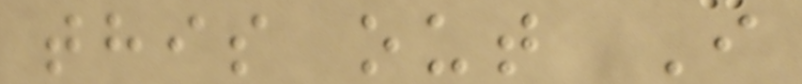this out I
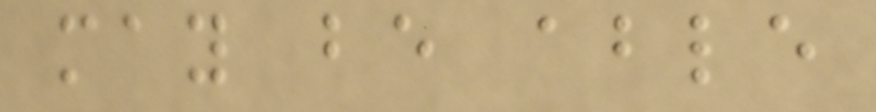may be able
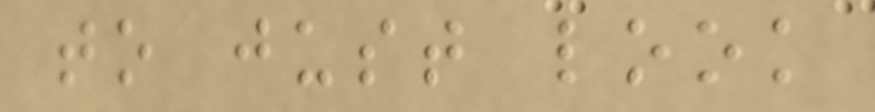to just look
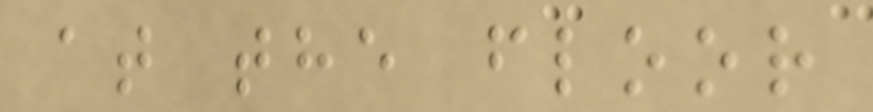at the floor
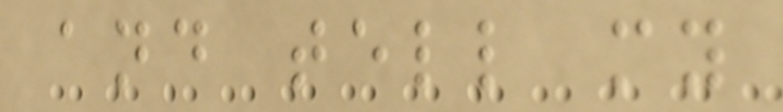and tell my
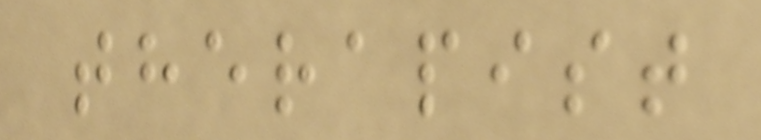therapist
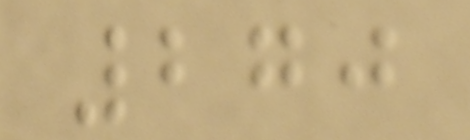270
